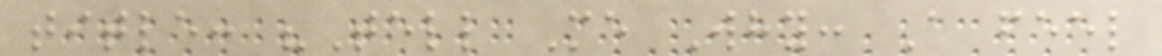title: "Tell Me Why: A feel
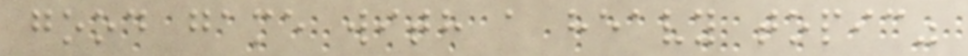good game with a heavy topic"
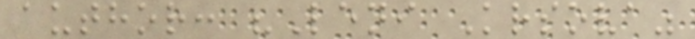author: "Leni Krsova"
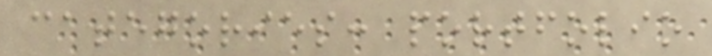categories: portfolio
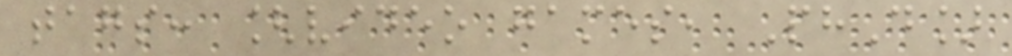tags: [video games, PhD]
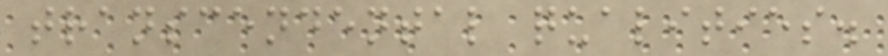transcendental qualities.
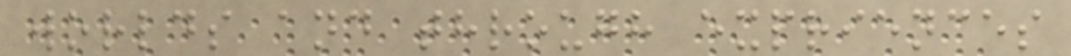worlds and through expriences
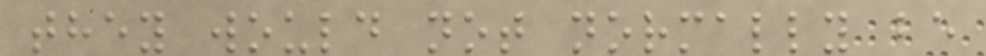they would not normally be
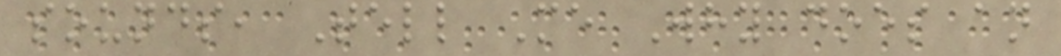sounds, Tell Me Why does an
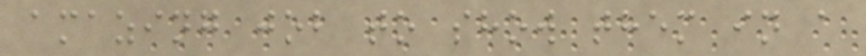amazing job to show them in a
